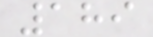189
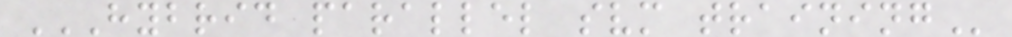HYBRID PARALLEL SVM TRAINING
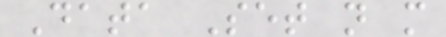Data Set n m
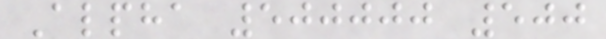Alpha 500000 500
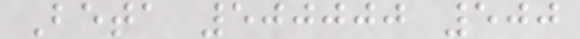Beta 500000 500
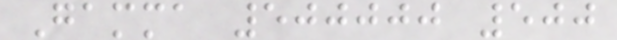Gamma 500000 500
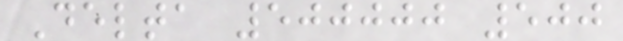Delta 500000 500
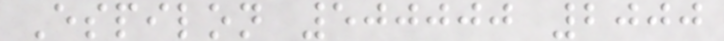Espilon 500000 2000
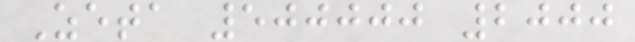Zeta 500000 2000
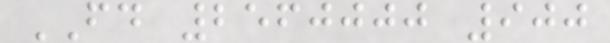FD 2560000 900
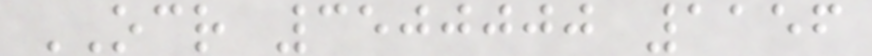OCR 3500000 1156
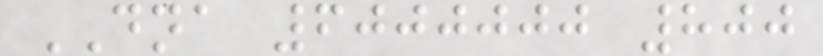DNA 6000000 800
